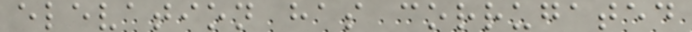elevation has corrugated
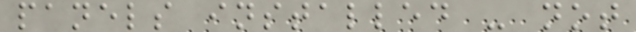panels installed - not
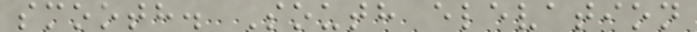smooth. South elevation
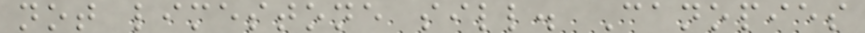not limestone sill. Canopies
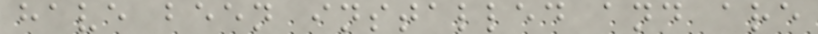have been installed and are
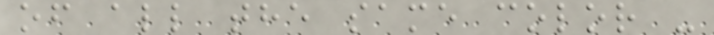of all the same color -
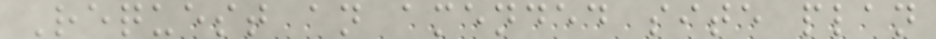Request an amended site plan
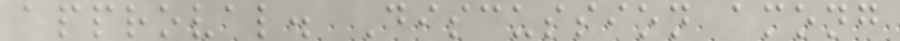approval. Discussion among
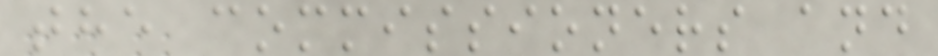the commissioners and
